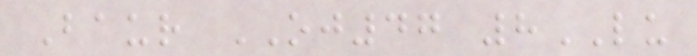Baur OJ47 8LU
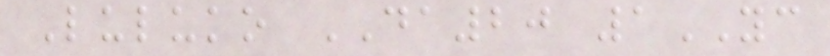Luluko DA20 1YC
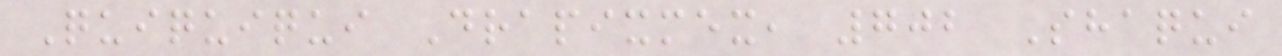Quiquiqui Drapixmex, 702 Shaqui
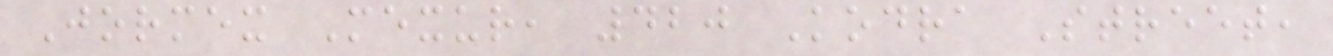Jormex Mexur, 420 Kodra Street,
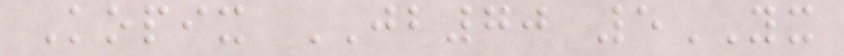Kopix JB70 5YX
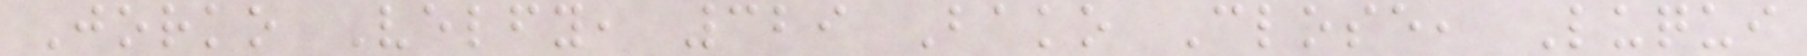Jorko Velfy, 329 Bako Close, Luqui
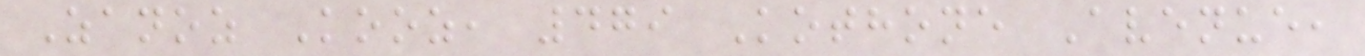Zanoz Kooz, 479 Kothone Avenue,
